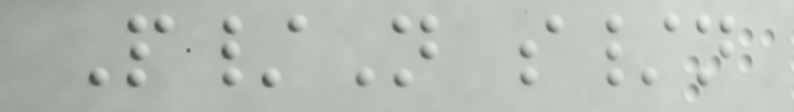P/N s/n
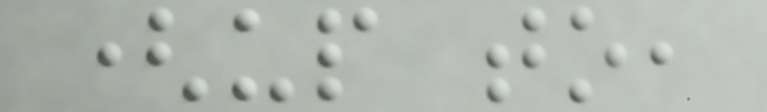(up to,
